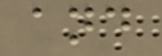and
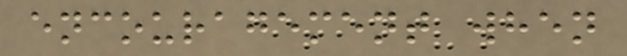encouragement when
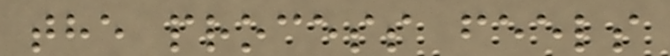the process feels
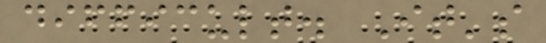difficult. It's
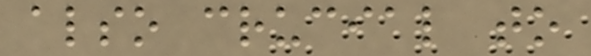also crucial to
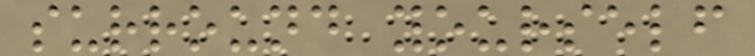surround yourself
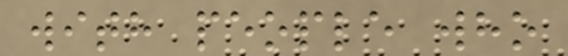with people who
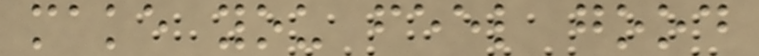make you feel good
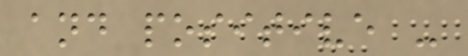and positive -
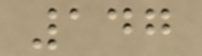147
